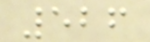526
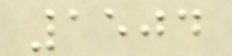1504
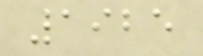1925
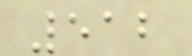512
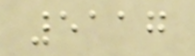5117
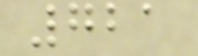721
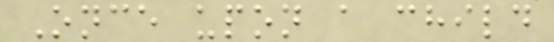Once upon a child
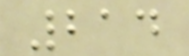214
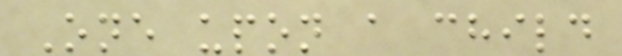One upon a child
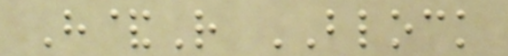H&R BLOCK
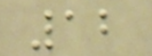12
